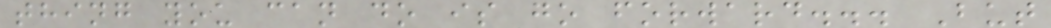thing you can do is go forward... But
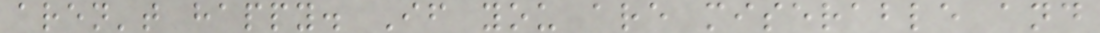aren't happy. If you are miserable and
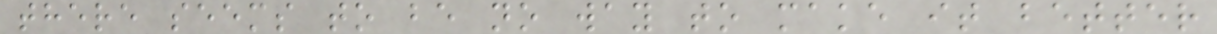there seems to be no way to make it better
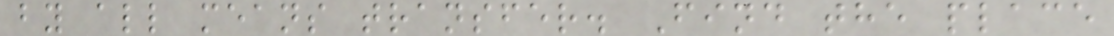by all means transfer. Find the place
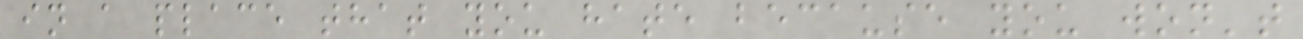in a place that you hate because you won't
